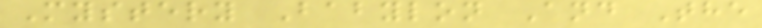Mystery Babylon And The
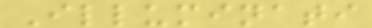Illuminati
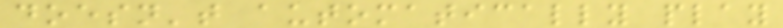doesn't automatically play
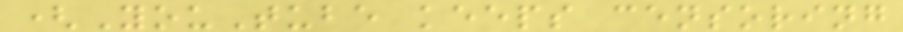(YouTube keeps censoring
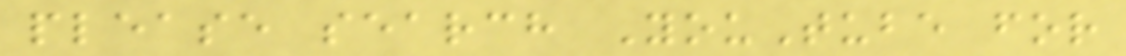please search YouTube for
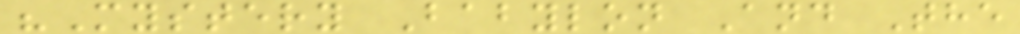"Mystery Babylon And The
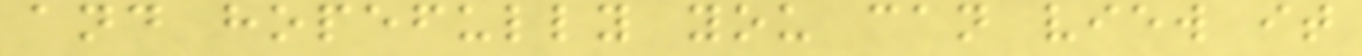and hopefully you can view it
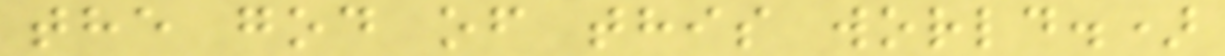the god of this world.)
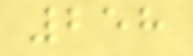258
